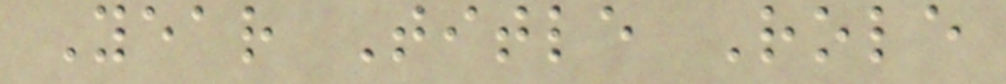Year Title Role
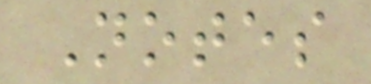Notes
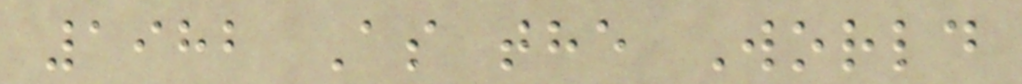1982 As the World
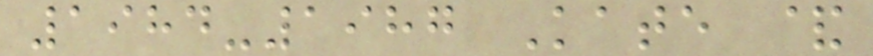1984-1987 Kate &
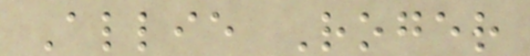Allie Roger
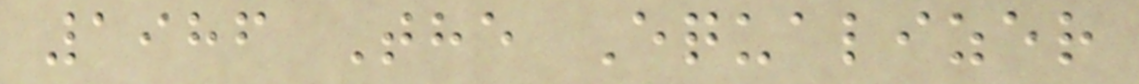1986 The Equalizer
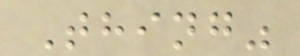Thing"
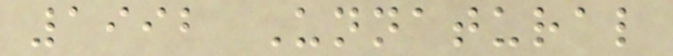1992 Unnatural
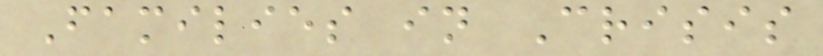Families in Crisis
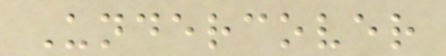Undercover
